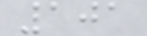101
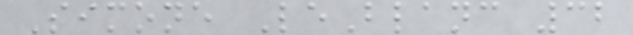Simone LeBlanc 32
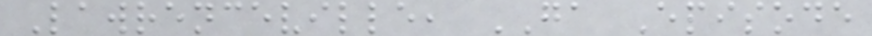Lawrenceville, GA Episode
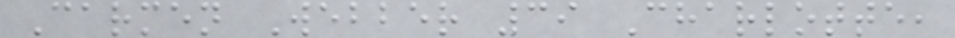Carmen Webber 39 Charlotte,
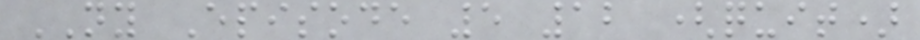NY Episode 5 12 (quit)
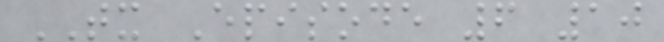TX Episode 6 10
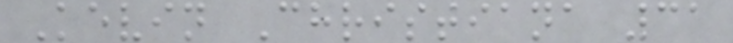Kevin Christiana 31
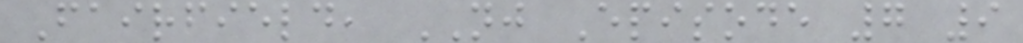Fairfield, NJ Episode 7 9
